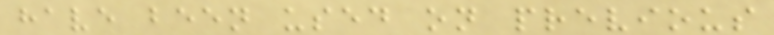have been used on previous
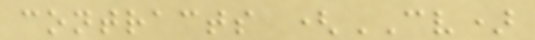contracts (CV)
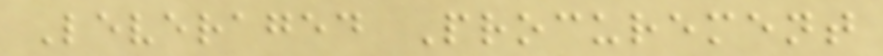Leveraged Procurement
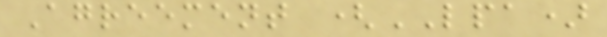Agreement (LPA)
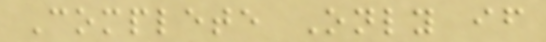Complete Only if
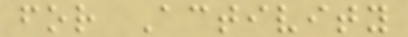for Activity
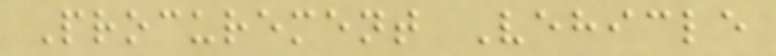Procurement Vehicle
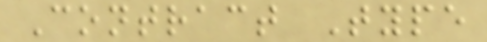Contract Type
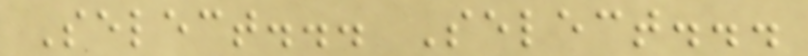Select... Select...
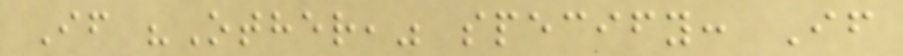If "Other," specify: If
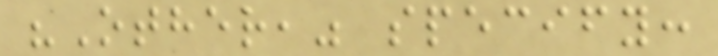"Other," specify:
